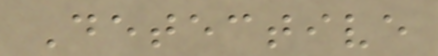Detective
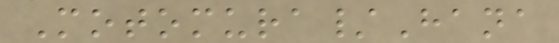Motomura/Hana
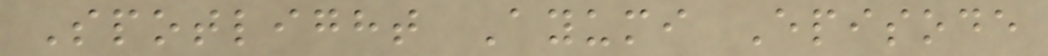Spotlight Ayumi Episode
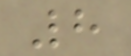8
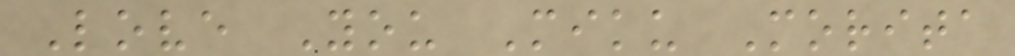Love You Miku Morita
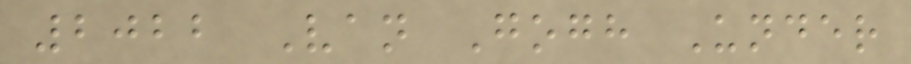2022 Van Gogh Under
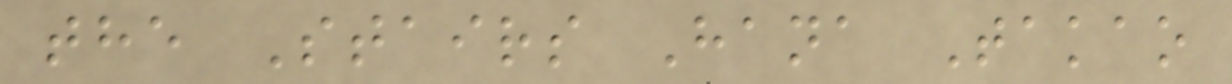the Stairs Hana Takao
